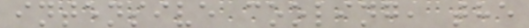intensive cooling, the
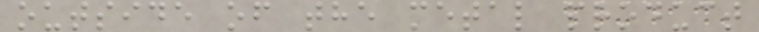outside of the metal product
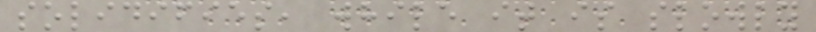solidifies, while it is slowly
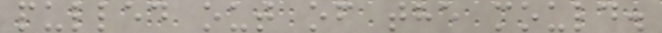pulled out of the mould.
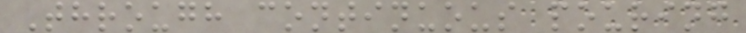Through continuous pouring
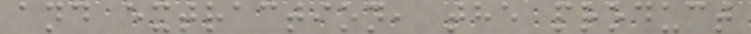and extraction, the product
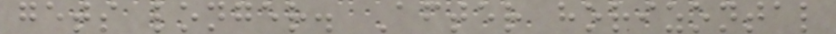gets longer. After horizontal
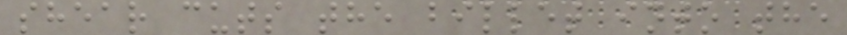shear cuts the billet into the
